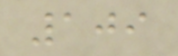109
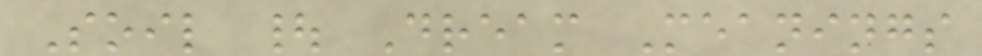Soil | Dream Meanings
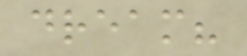dream?
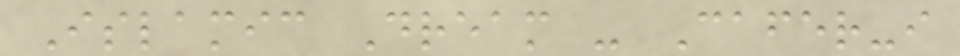Islamic Dream - Cafer-i
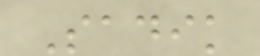Sadik
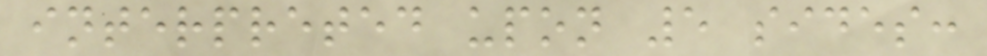interpreted upon 5 sides:
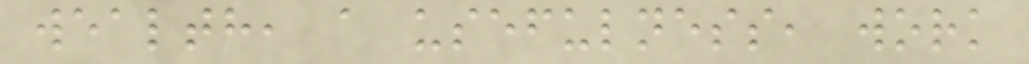wealth, a usefulness, work
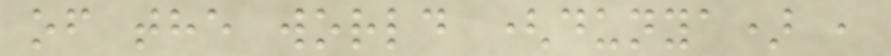of the world (dunya) ,
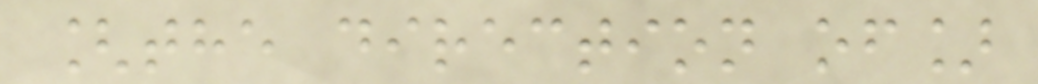[the direction of]
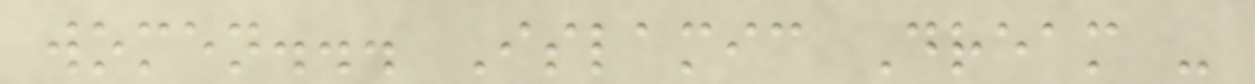women... Islamic Dream -
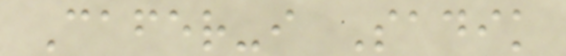Cafer-i Sadik
